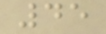45
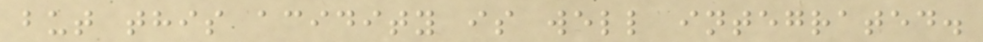but this acidity is well integrated.
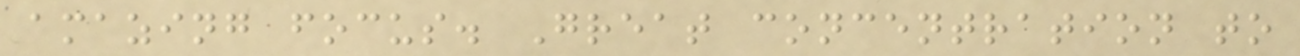amazing focus. Great concentration to
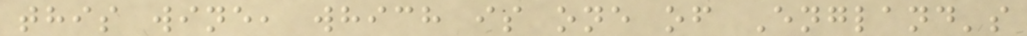this wine, which is one of England's
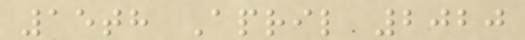15th April 2020
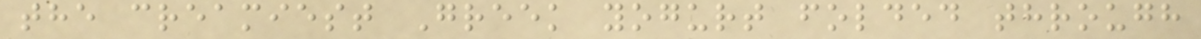the creamiest Greek yogurt folded through
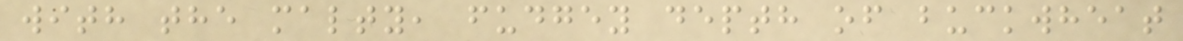with the malty, fudgey depth of buckwheat
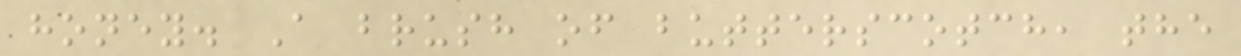honey. A brush of butterscotch, the
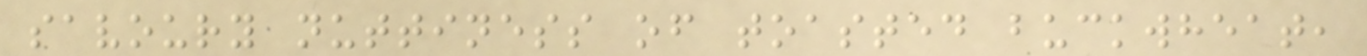savoury nuttiness of toasted buckwheat,
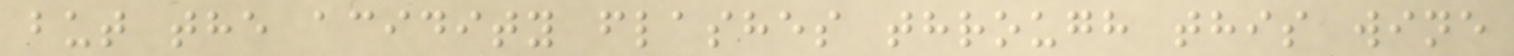but the acidity flashes through this wine
